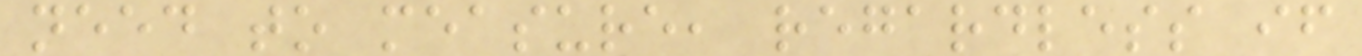need to measure, regardless if
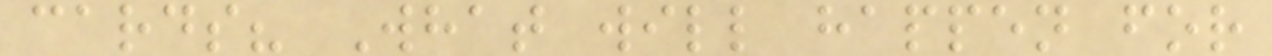cards? What will happen for
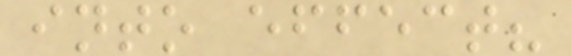into effect?
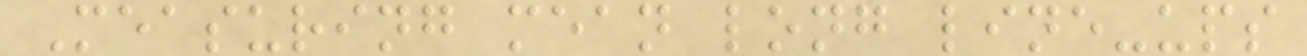Measuring mean long line-ups
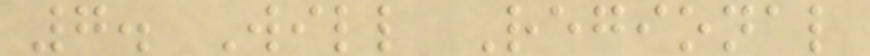7. Will Regional
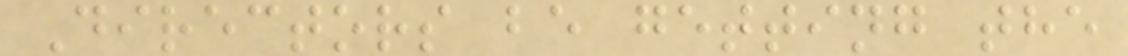Directors be getting the
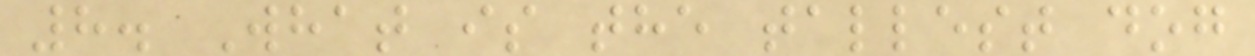8. What is the tallest dog
